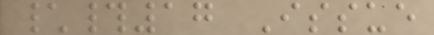\#17 Issue
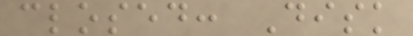closed: Disk
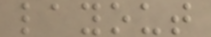layout
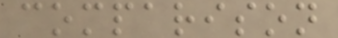comparison
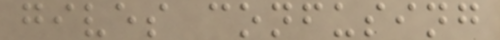gives confusing
